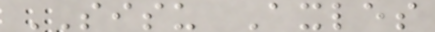SISU Axles
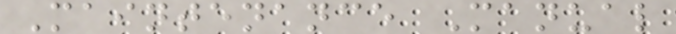Maintenance Manual
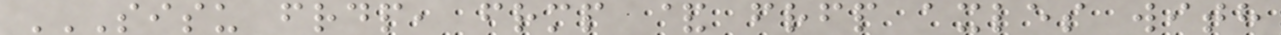SISU FRDP, FRMP & FRFP AXLES WITH
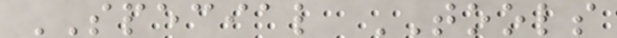SPECIAL TOOLS
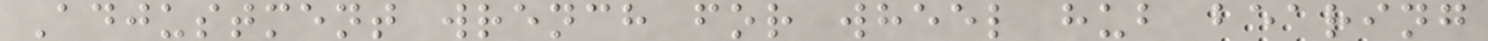Adjustment wrench for wheel hub bearing
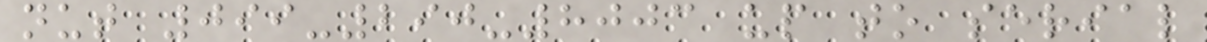nut 099-290-8003 up to serial
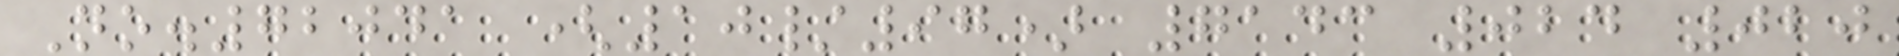No.72041 (10/97) 7143 024 020
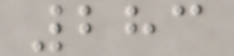283
